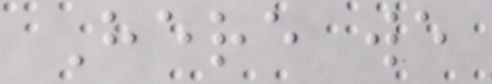Here we
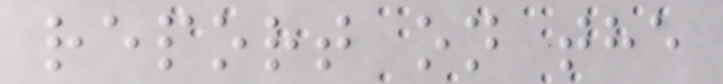report on the
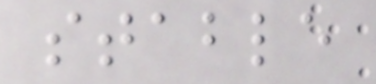stable
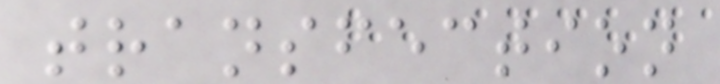transfection
